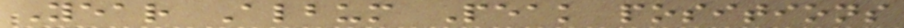Year Album Peak positions
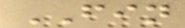FIN
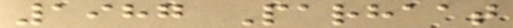1987 Parhaat
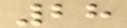28
